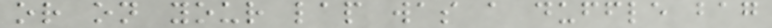or on your lap was a duffle bag
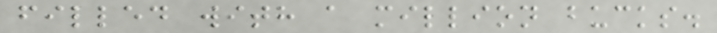filled with a million bucks.
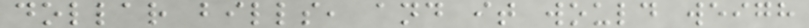dollar bills, and it would weigh
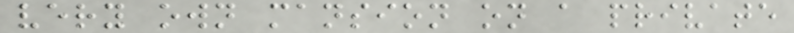very own mansion on a private
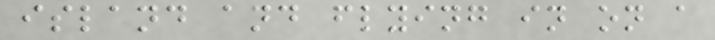island and flying in on a
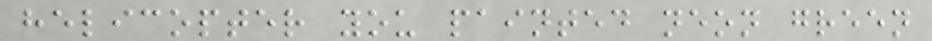helicopter you painted neon green
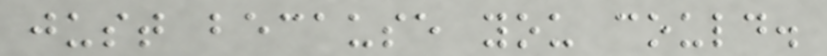just because you could.
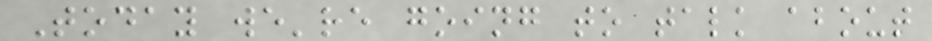Today we're going to talk about
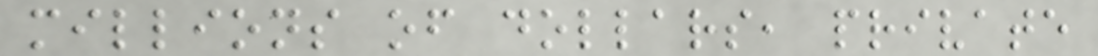millions of dollars, private
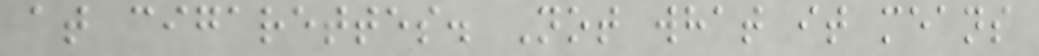at cigarettes. Not what it means
